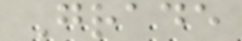Grade
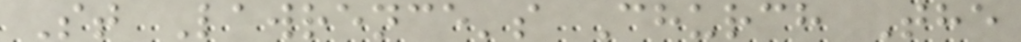St Lawrence's Church The
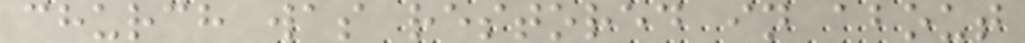church was restored in about
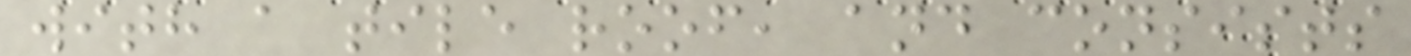with a tile roof, and consists
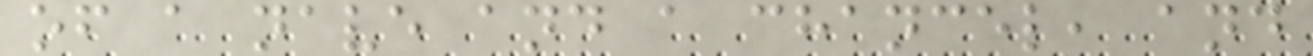of a nave and a chancel, and
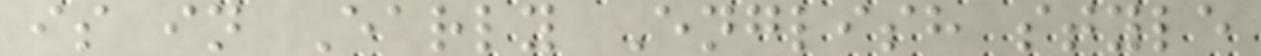is in Early English style
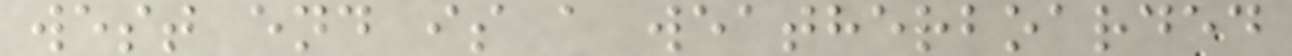west end is a weatherboarded
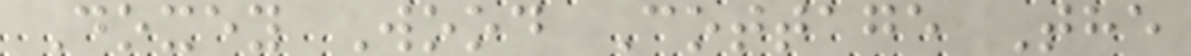Doxey Wood Cottage The
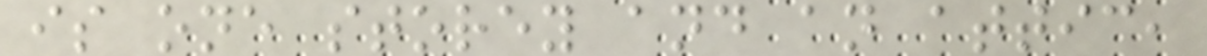is one storey and an attic,
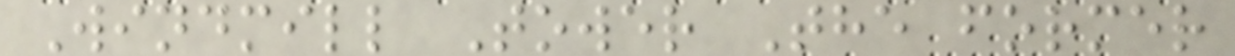Windmill Tower The former
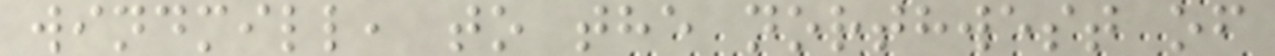windmill, to the northwest of
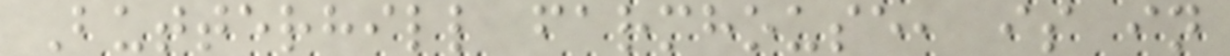Butterhill farmhouse, is in
